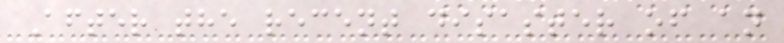After the recent disaster of an
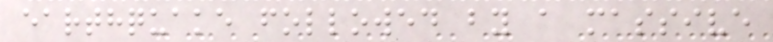earthquake followed by a massive
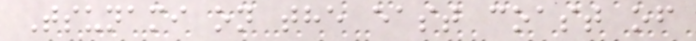Tsunami on the east coast of
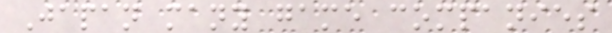Japan many game companies
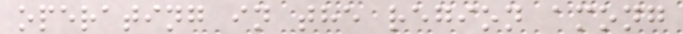operating in the region among
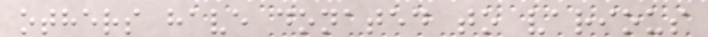others have donated to various
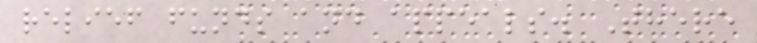relief funds and appeals. There
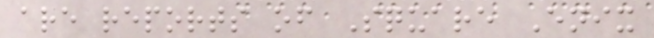are reports of Square Enix
